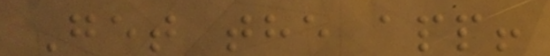Get the app!
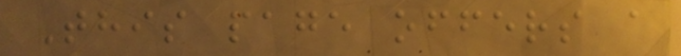This page offers a
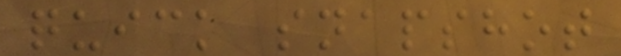quick snapshot
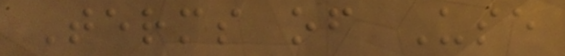Terms of Use
